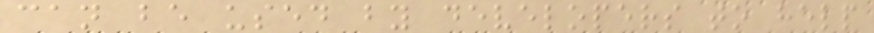can be used by developers to help
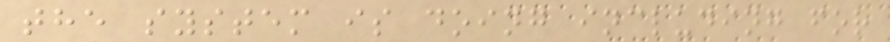the system is doing including for
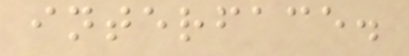interface.
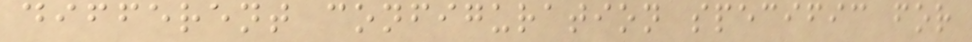different configuration specific for
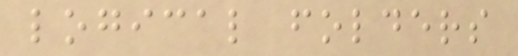logical folders
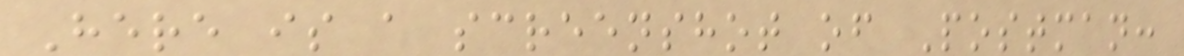Here is a screenshot of Postman:
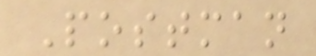Postman
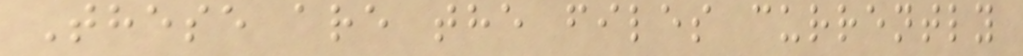These are the files currently
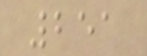251
